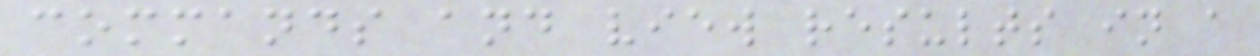commands and view results in a
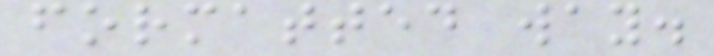formatted way.
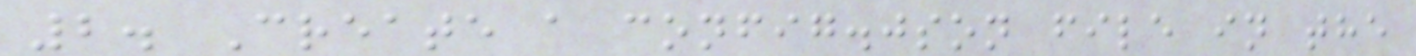2. Create a config.json file in the
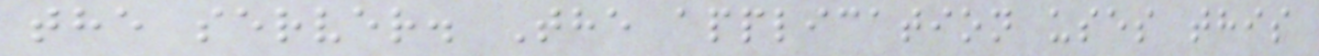the server. The application uses this
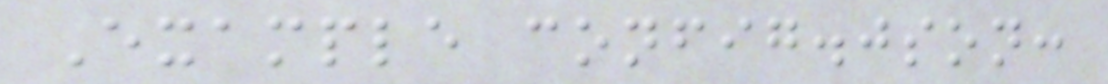Example config.json:
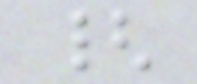{
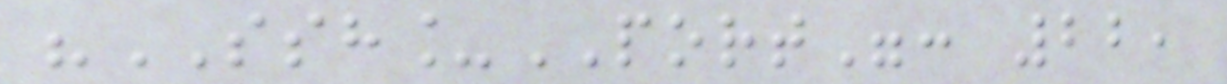"SSH_PORT": 22,
